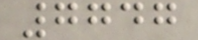7747
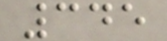345
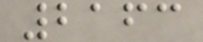2163
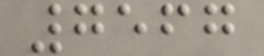7567
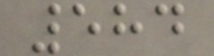584
